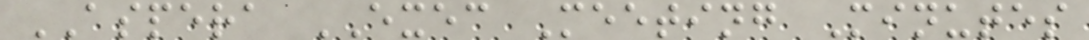ASPERA EXEC Meeting Minutes
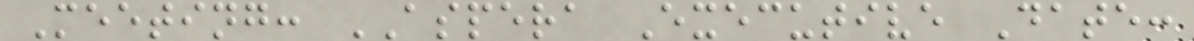Meeting: ASPERA Executive Date:
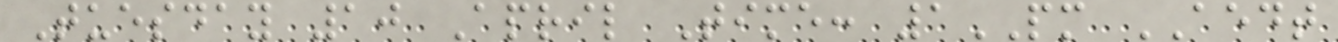Tuesday 10 April Time: 1PM AEDT
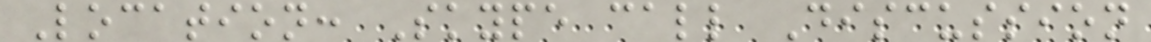Location: Skype call Discussion
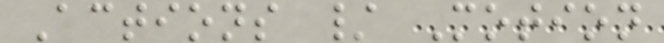Actions / Motion
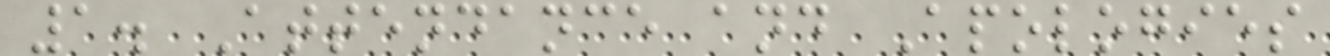1. Attendance and Apologies
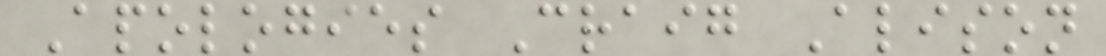Apologies Craig Alison
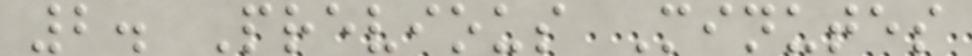2. Previous Minutes
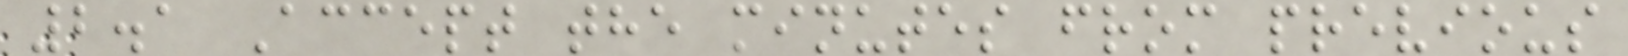2.1 Accept the minutes from previous
